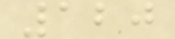120
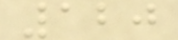120
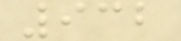932
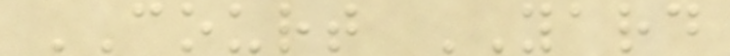COURT YARD
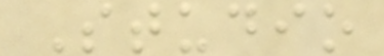Studio
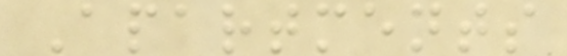Apartments
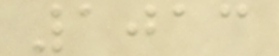1013
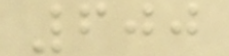600
